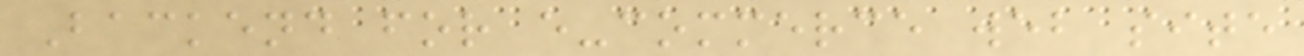Backend for e-commerce web site
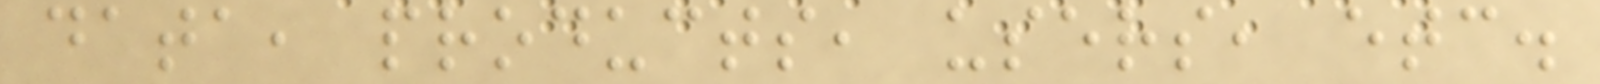data, products, users, etc.
